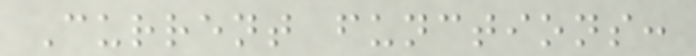Current functions:
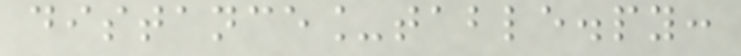distance_table.py:
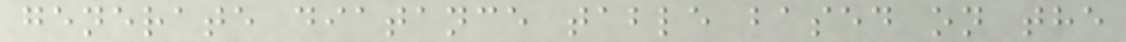generate diatance table based on the
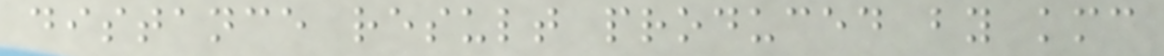distance result produced by kmc
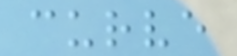curve
